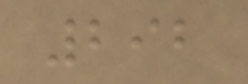292
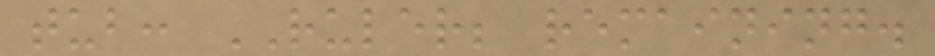tub: RULER; remaining.
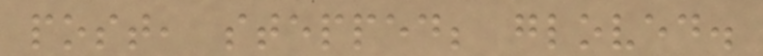post, stepped; gloved.
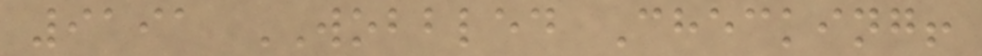9191 WOBBLED Checking!
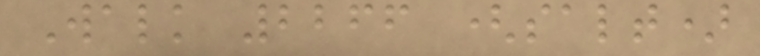Walk 2266 (salt)
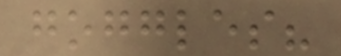goggles?
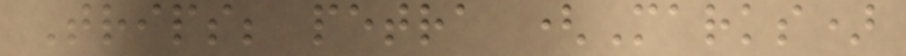Trips; petra (Marks)
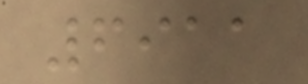6911
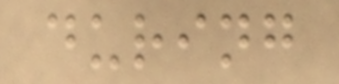during
